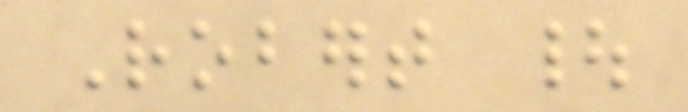Robert |
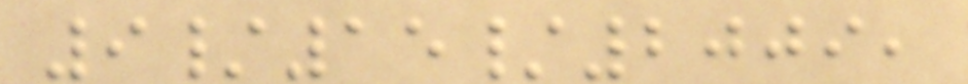9/15/2009,
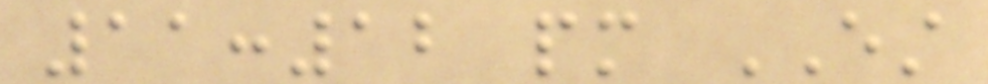11:12 pm EST
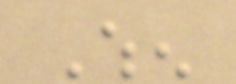When
